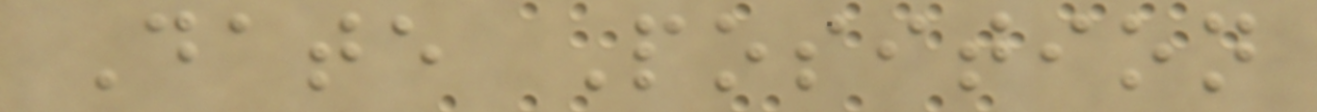Date Position
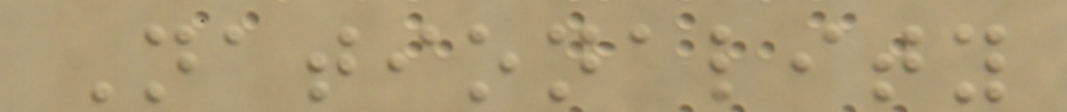Nationality
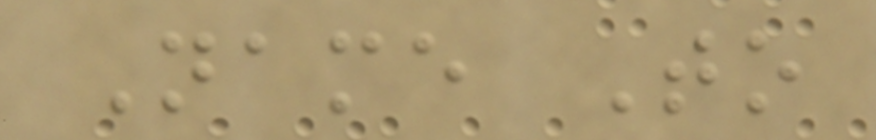Name To
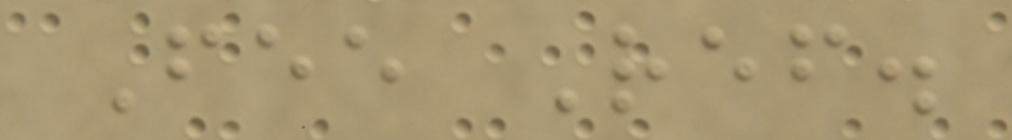Fee Ref.
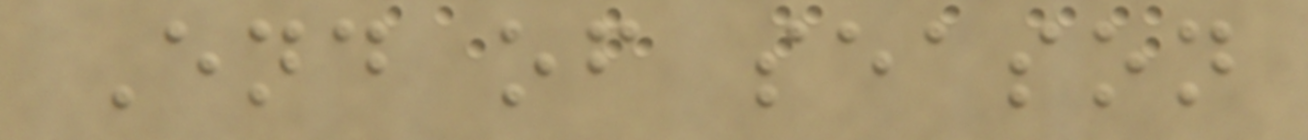End of season
